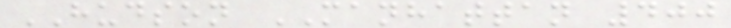HUDSON MANHATTAN 400
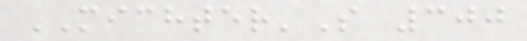MICHTER'S 300
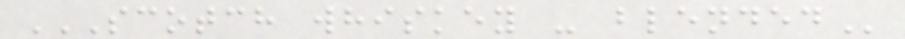SCOTCH WHISKEY - BLENDED
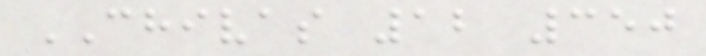CHIVAS 12 350
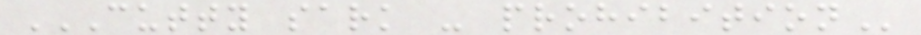CUTTY SARK - PROHIBITION
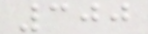300
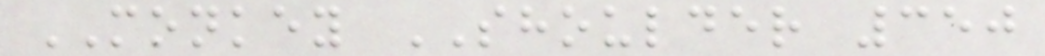MONKEY SHOULDER 350
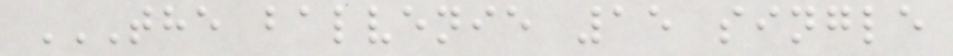THE BALVENIE 15 SINGLE
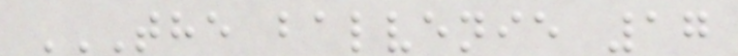THE BALVENIE 17
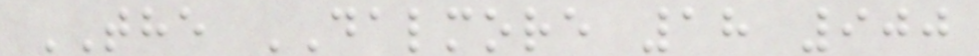THE DALMORE 18 900
